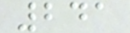241
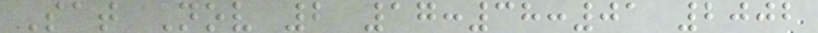Sat Nov 2 17:38:01 2002
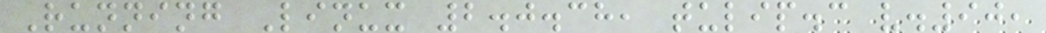Running Linux 2.0.38, tulip.c v.90,
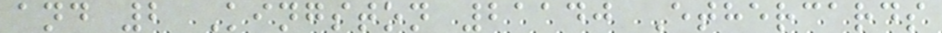and 2 Kingston 21140 Ethercards
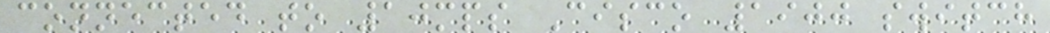connected to 10mps Cisco 1900 switch
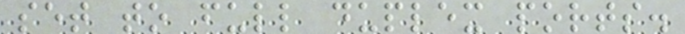set to full duplex ports.
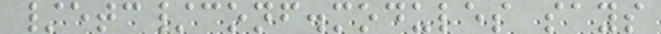/etc/conf.modules says
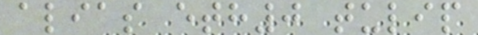alias eth0 tulip
